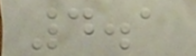4.1
